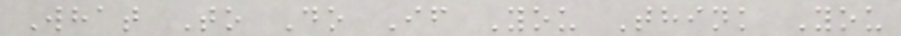What To Do If You Think You
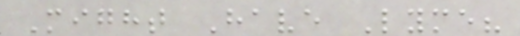Might Have Lyme?
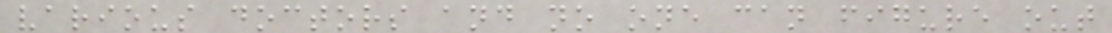various doctors and no one can figure out
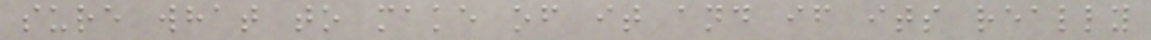sure what to make of it and if its really
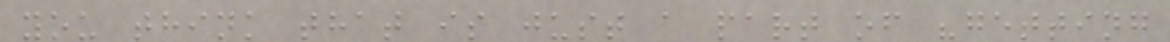you think that is just a part of "getting
